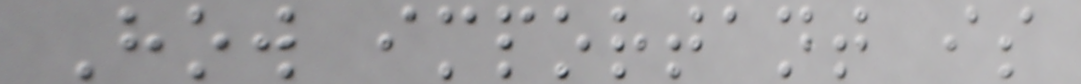How important is
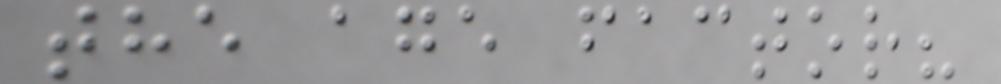the age factor?
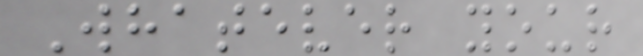Whatever your
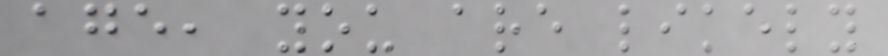age, you are likely
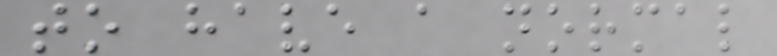to have a normal
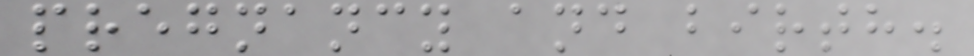pregnancy and birth.
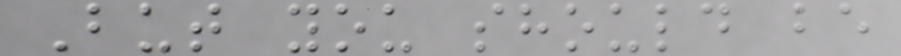But you should be
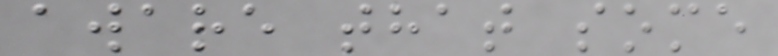aware that some
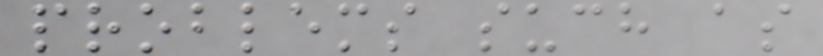problems such as
